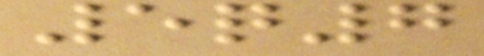5q7
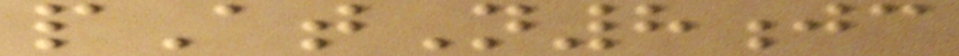pAtN8jc
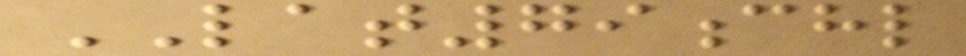LAT79chl
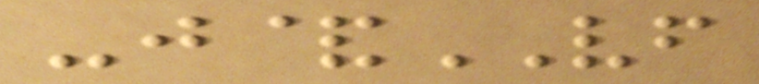-j&VF
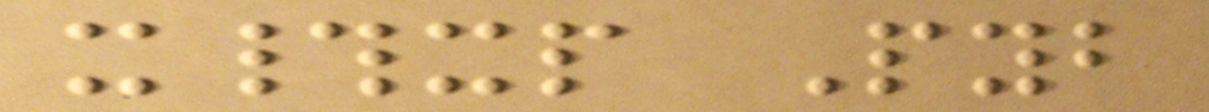x#xp Pyb
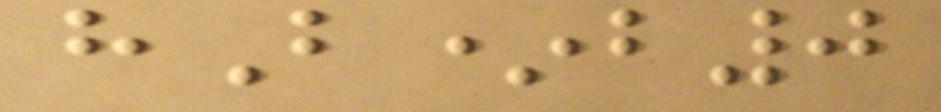hB*b0
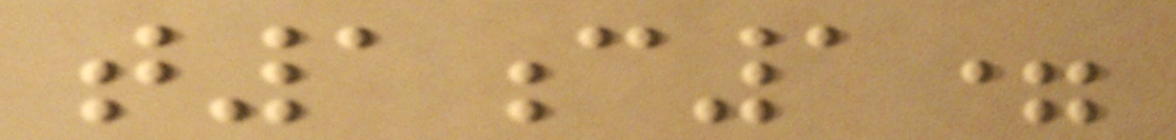t1c1=
